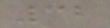32
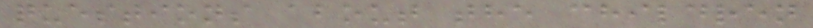questions about the children
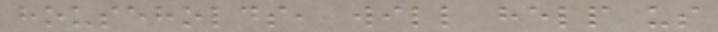households, will help us
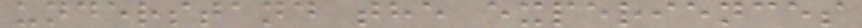understand the experiences
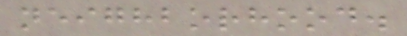neighborhood.
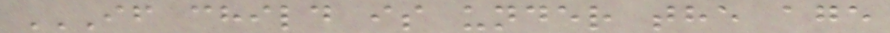IF CHILD IS UNDER THE AGE
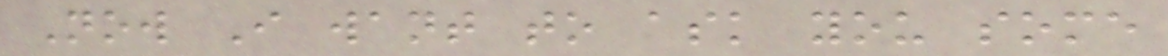Now I want to ask you some
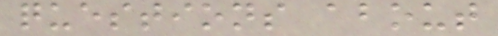questions about
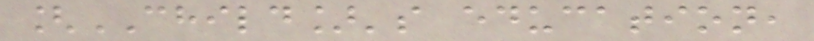[CHILD]'s education,
